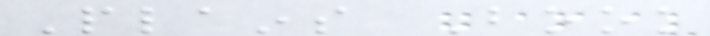Plains Book
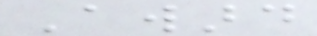Award
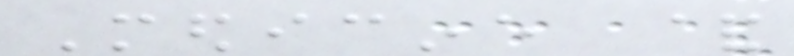Medicine &
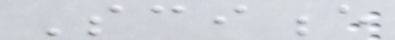Science
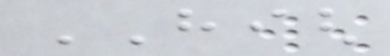HIGH
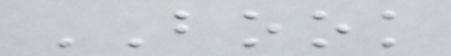BOOK
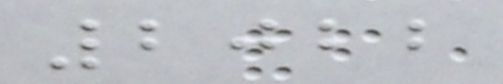2022
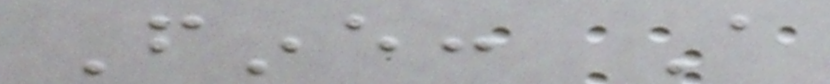Fine: A
